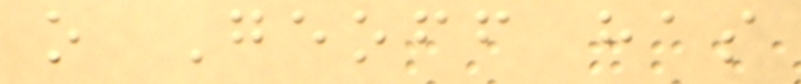o Geoff has
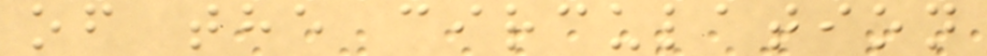of the circulation
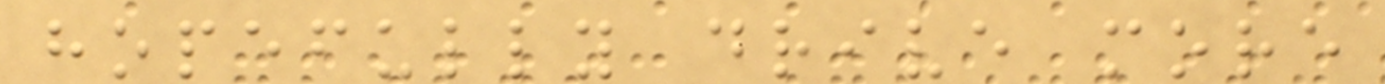hopefully drive more
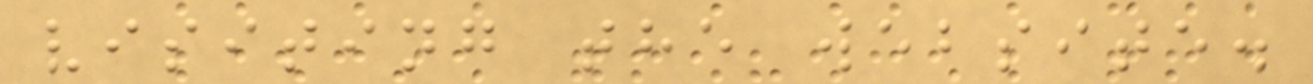visiting the website.
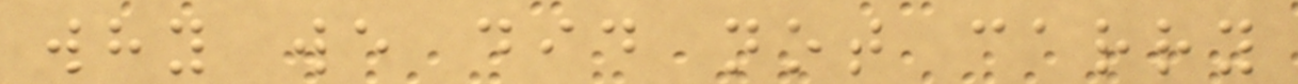why we did not carry
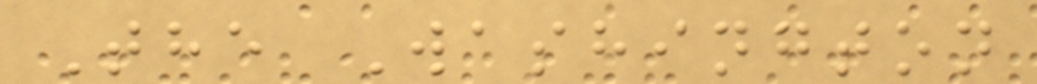The Washington
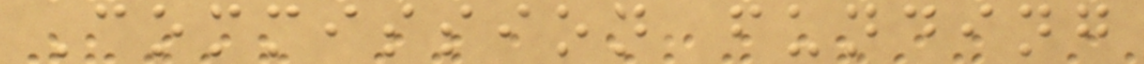Commission funding
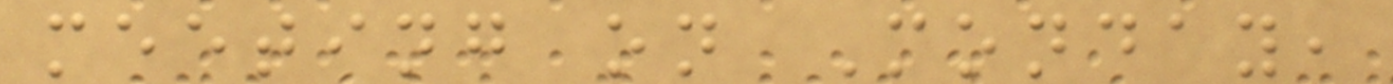meeting on Monday,
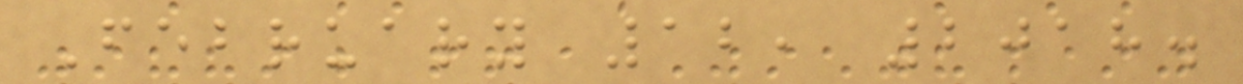February 12, 2018.
